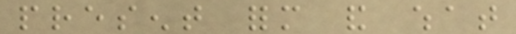present form and what
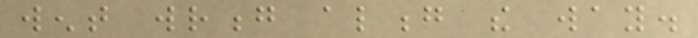went wrong along the way.
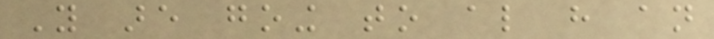You are going to also have an
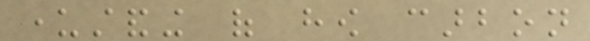understanding of how carbon
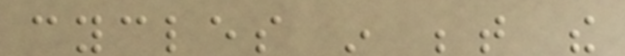cycles in between the
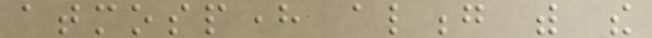atmosphere along with the
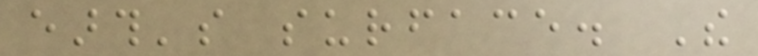earth's surface. The
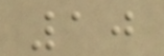10
